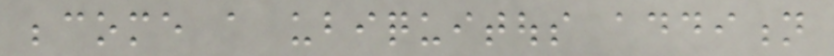become a ubiquitous addition
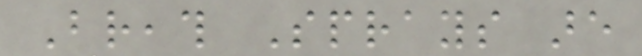Breath Sprays are
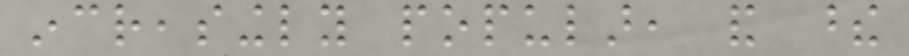increasingly popular, and these
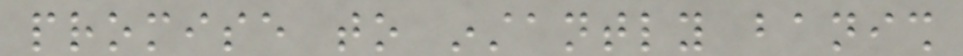promise to instantly banish
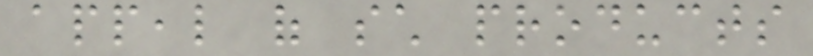appeal of such products
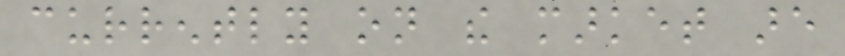currently on the market are
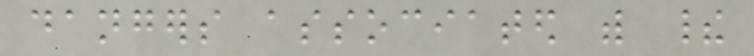dangers associated with their
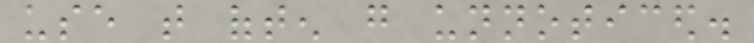use that often go unnoticed.
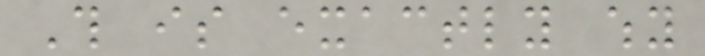This is exactly why
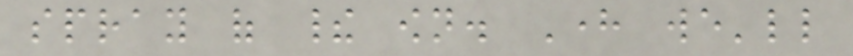spray of their own. Here we'll
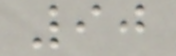90
